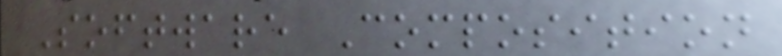Software Composition
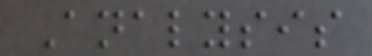Analysis
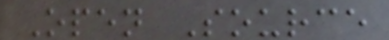Open Source
